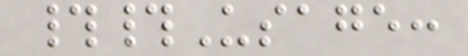##Usage:
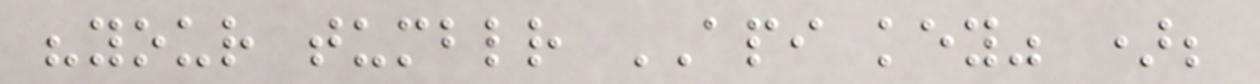"your tumblr API key" );
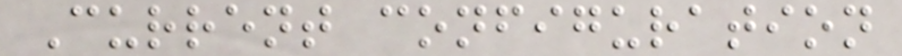Current configuration
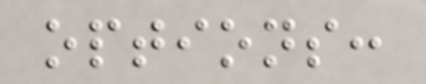options:
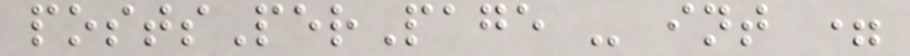postsPerPage - int =
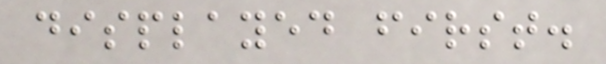displayed first.
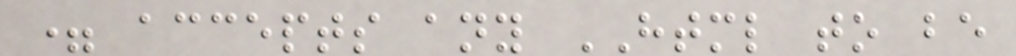= accepts any HTML to be
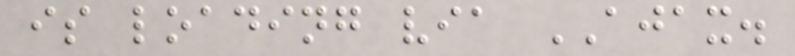is loading via AJAX.
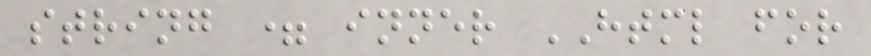string = inner HTML for
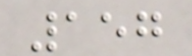157
